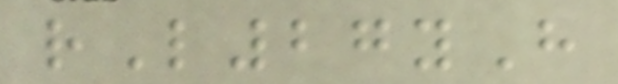rL27yH
